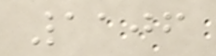1106
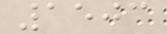1503
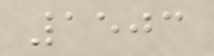1503
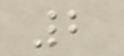2
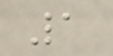1
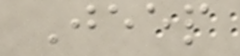Jeep
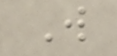W
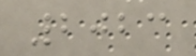2023
